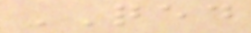QED
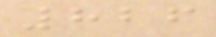826
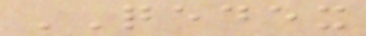QEDEX
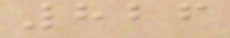826
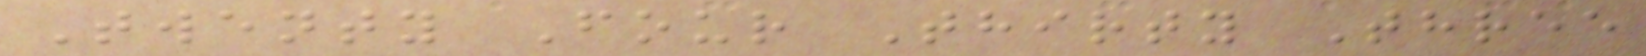Twenty Four Thirty Three
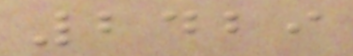2429
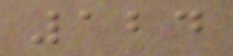124
